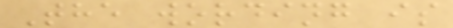The wording is
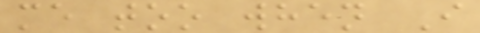me too when I
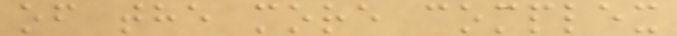of the more complex
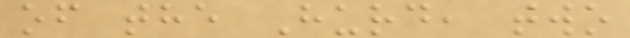of the Hurd, two
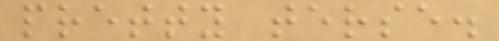pretty terse.
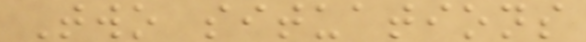Two situations
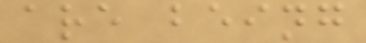are being
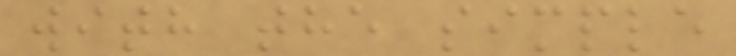with the simple
